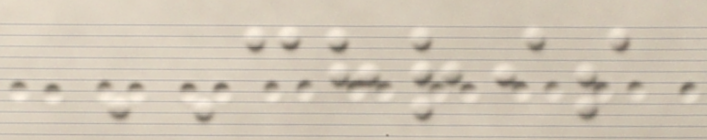CHRIS
